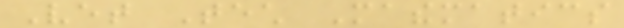Vet Tech Mathematics
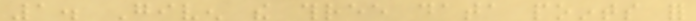1. Given the three data points for
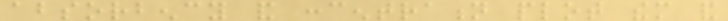absorbency and concentration plot them and
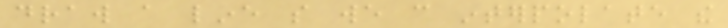draw a line so we can interpolate the
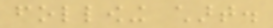following chart.
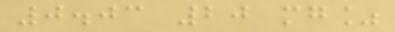0.03 20 mg%
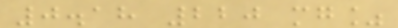0.18 220 mg%
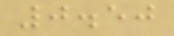0.50
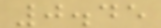0.45
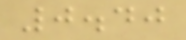0.40
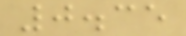0.35
